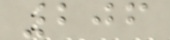206
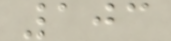103
